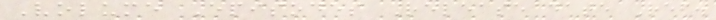Volume Episodes Release date Ref.
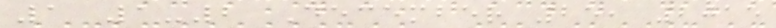1 1-2 December 25, 2015
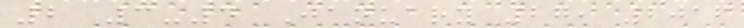2 3-4 January 27, 2016
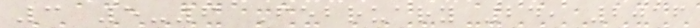3 5-6 February 24, 2016
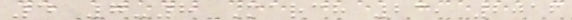4 7-8 March 23, 2016
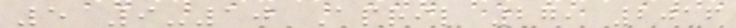5 9-10 April 27, 2016
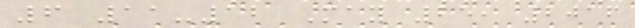6 11-12 May 25, 2016
